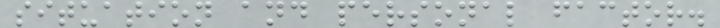situation and personal factor.
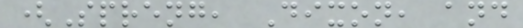(Spreng, Dixon, and
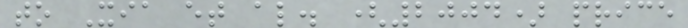to Xia et al. (2004) price
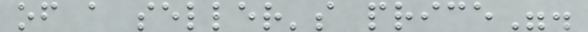of a seller's price".
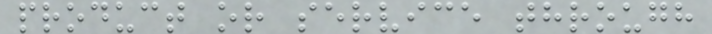product or service through
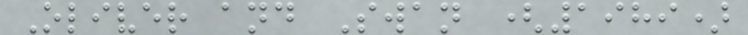Oliver and Swan (1989)
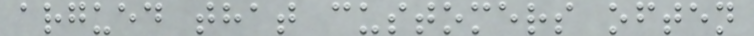argued that customers often
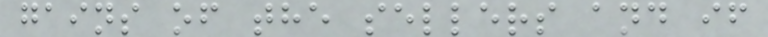gains of the sellers and if
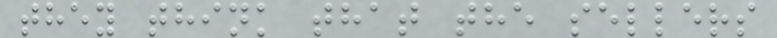they think that the sellers
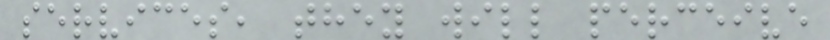services, they will perceive
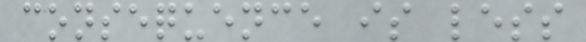consequence is less
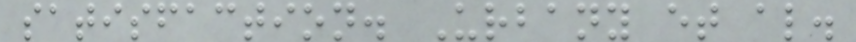satisfaction. Urbany et al.
